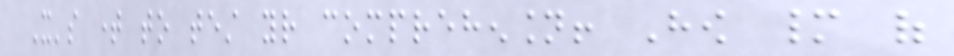It's time to test your comprehension! How many of
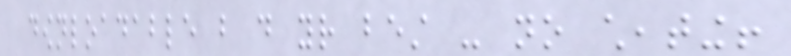downloadable but do your best - no cheating!
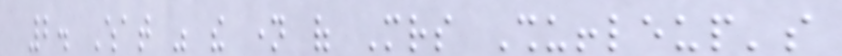2. What was the name of Mrs Shuffleup's
